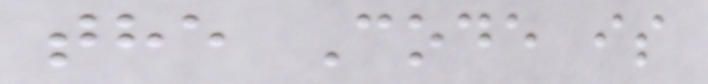the Code is
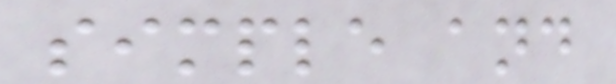simple and
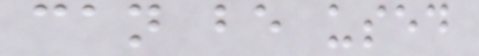can be used
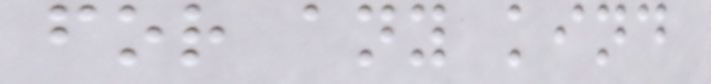for any kind
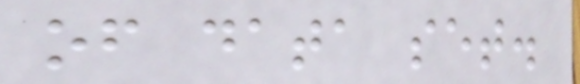of data set.
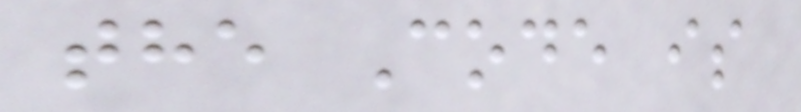the Code is
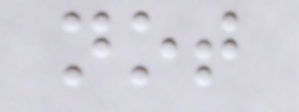not
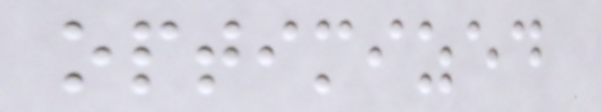optimized
